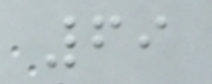69
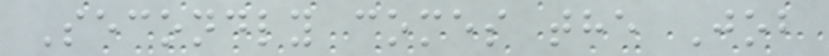Secondly comes the Job
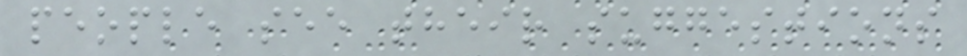people see their suggestions
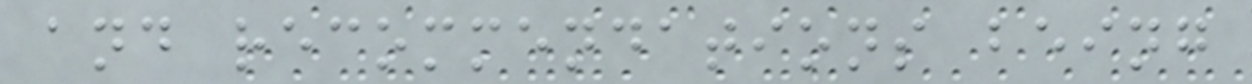and recommendations being
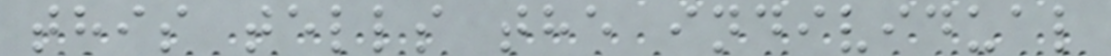this tells the individual
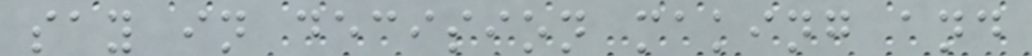say in decision making and
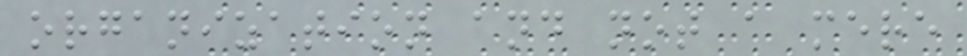organization and not a mere
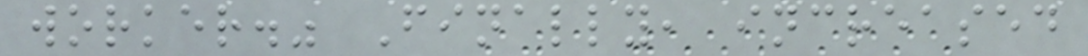worker." Finally, increased
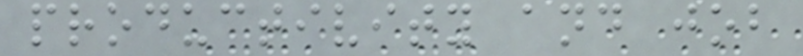productivity and job
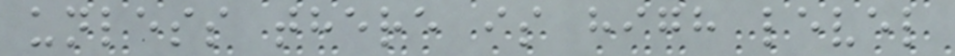unless there is high level
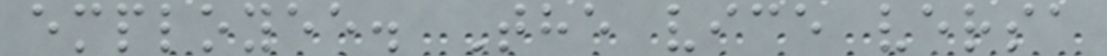employee. The vice versa
